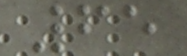65
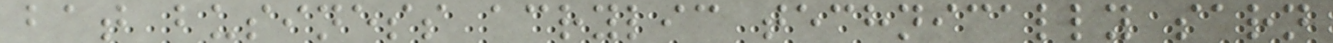bat business acrylic technically sarn
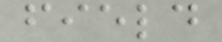field
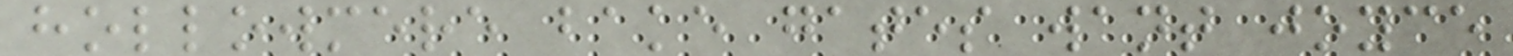hollowmere bake gates want joyce
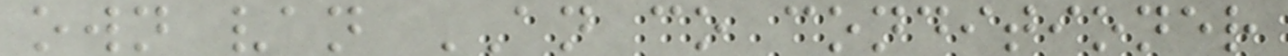own van AN co conditioner
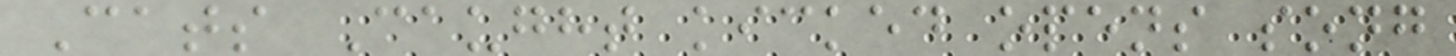Cats Caught kicked opens song
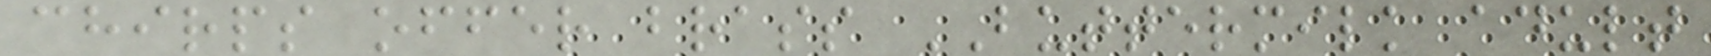chirps offer brass BUTTERMILK adult
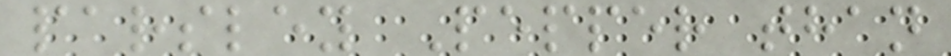parsley Pepper than
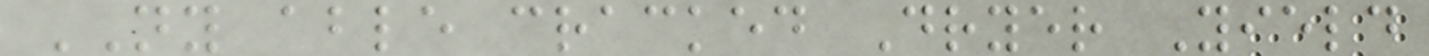NY able cracked Dryer Yield
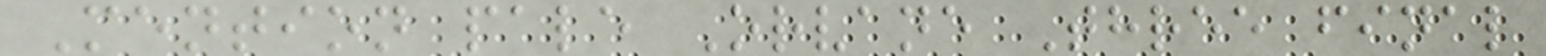Mention pale Orvane Three final
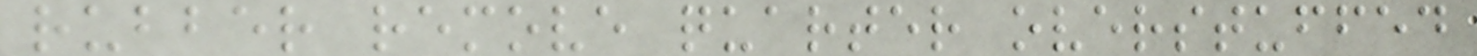rubber remove quarter overstuffed
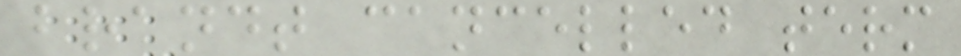brandt cancelled term
